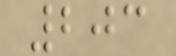203
